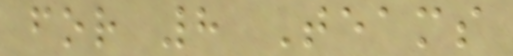for 8 Teams
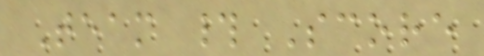Team # Score
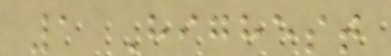1 Highest
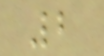2
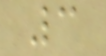3
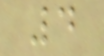4
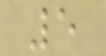5
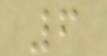6
